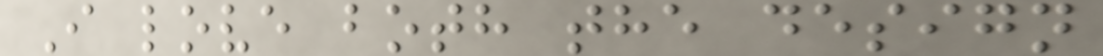I love both the design
